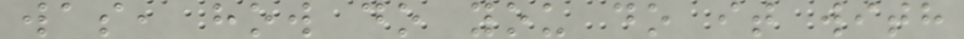was, how do you do it with
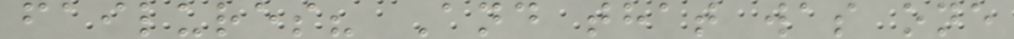failures? And that was one
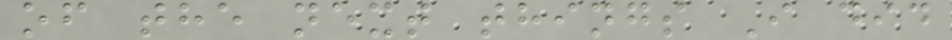of the next things I did
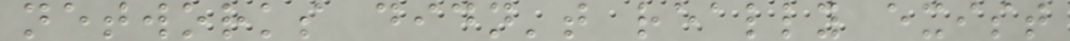networks didn't really exist
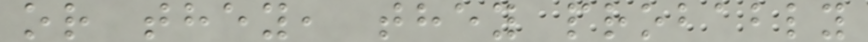or they, they probably
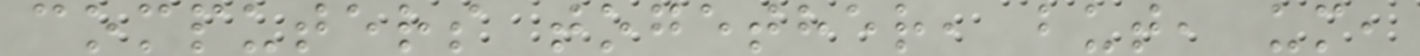computers together, but, um,
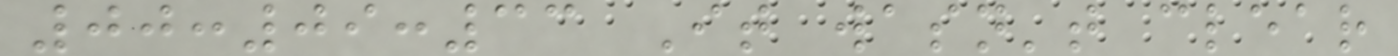00:09:33 It wasn't clear
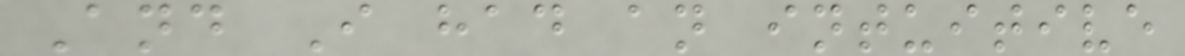And I had an intuitive
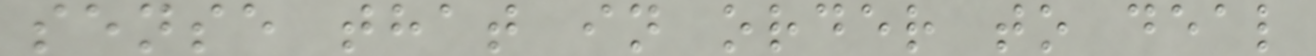sense that in order to deal
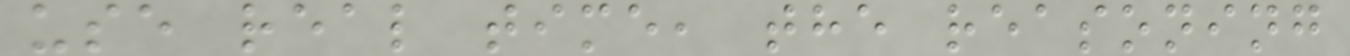use real time, the reasoning
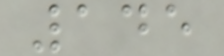145
